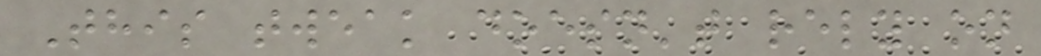This tweak doesn't rely on
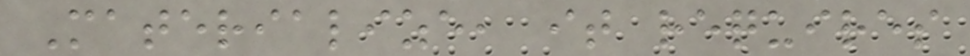Materialize, it requires
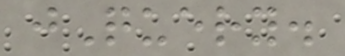jQuery.
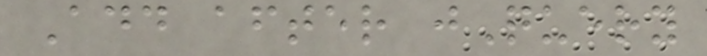Add after jQuery
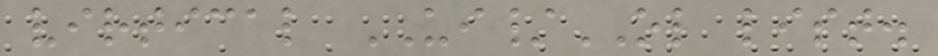virtical UI/OL list.
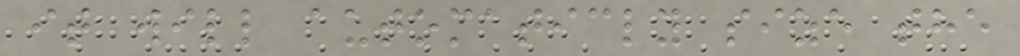it will automaticly size the
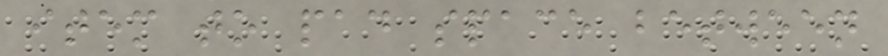item to pad space between
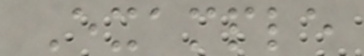Example
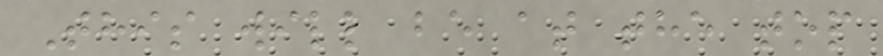This will be at the top
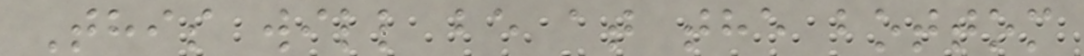This will be at the bottom
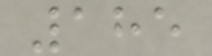185
